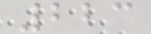223
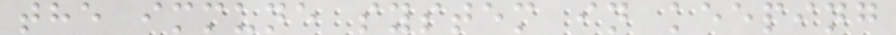the immune system in keeping
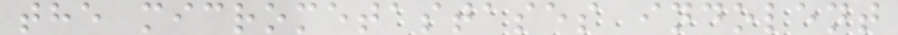the micrometastases indolent
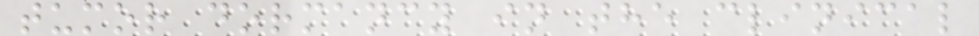tumor dormancy in the clinical
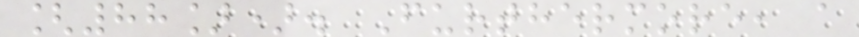[88]). Furthermore, a
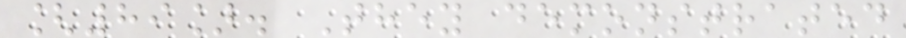[89]. They demonstrated
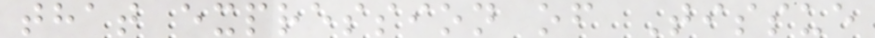that expression of Tissue
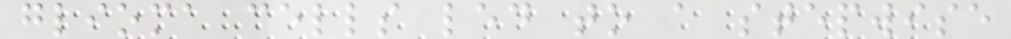glioma cells led to a stepwise
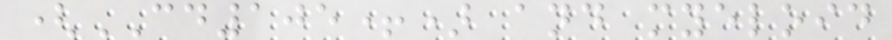(CD105+) and myeloid
